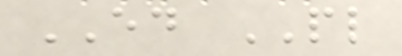ED PL
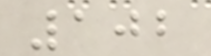102
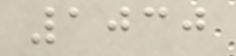1030
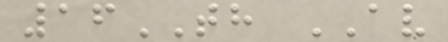16TH AV
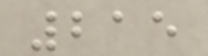215
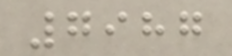7987
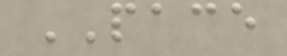PACE
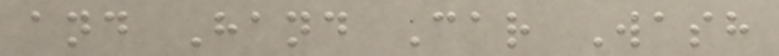and Hand Car Wash
